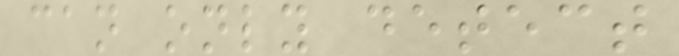can only detect
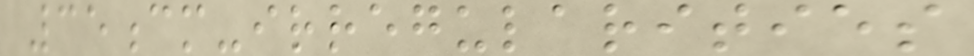35cm-irregularities
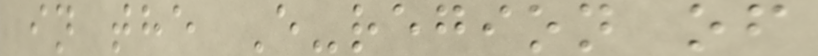in the E-region of
